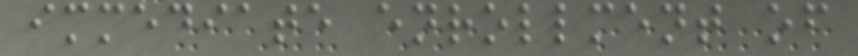immediate enrollment of
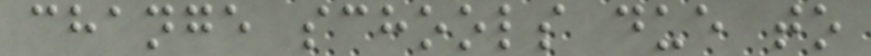change schools due to
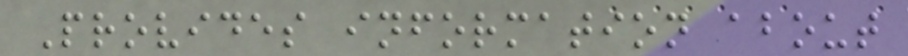Provides information about
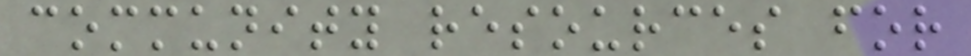community resources for
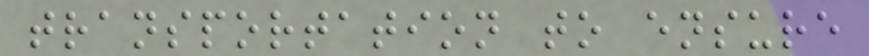transportation to ensure
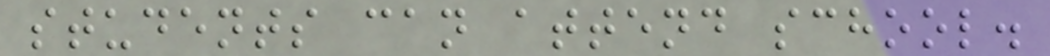students can attend school.
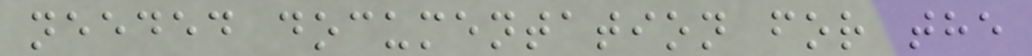needed documentation for the
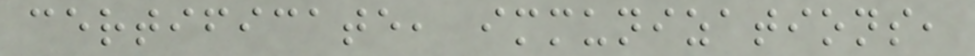certificate, immunizations,
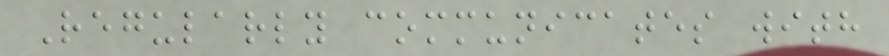Regularly communicates with
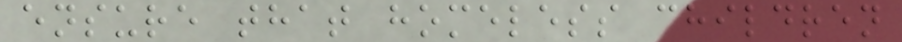ensure that homeless children
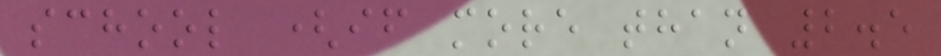school (if more than 2.5
